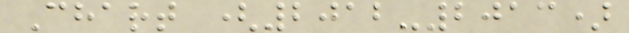Chart (2012-2013)
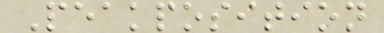Peakposition
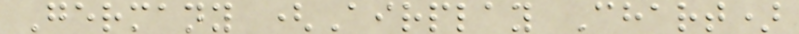Germany (Airplay Chart)
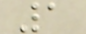1
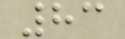83
